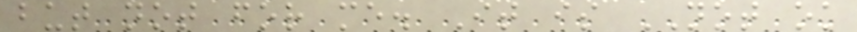but not for me. It is NOT ok
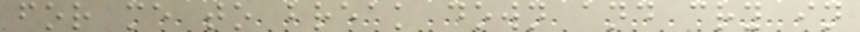for me to break down and cry in
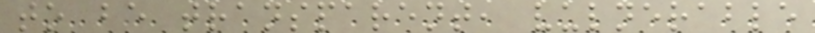to be transparent, vulnerable
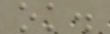ok.
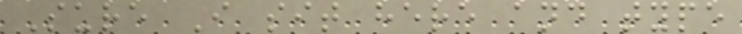Sure I sit here and type
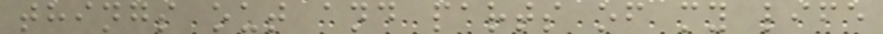things out and parts of my life
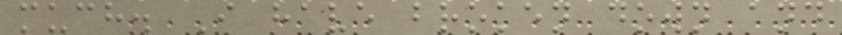much. I have broken down and
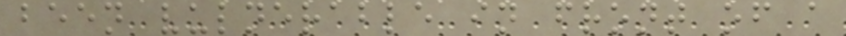been vulnerable in front of a
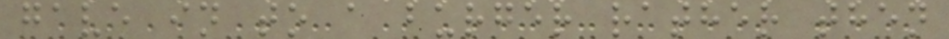gave in to a burger rather then
